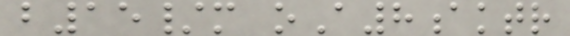b15/m oA8aktr
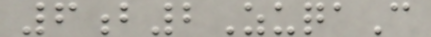6b2ZuqaC
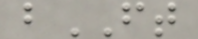bFT
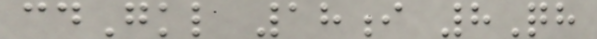cdGkl 18i 8Qh
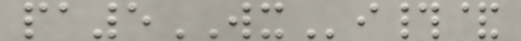pa5WXi#&
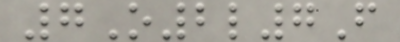7O2l7F
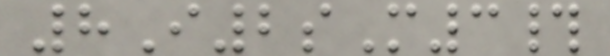8I2sM3#
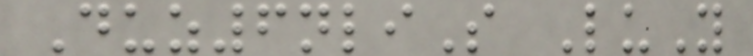Duz6nliS LuY
